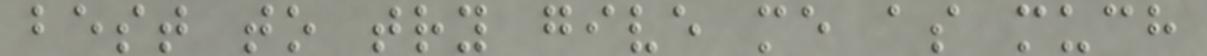best to try give me as much
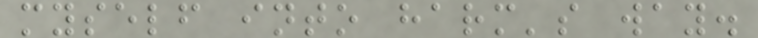myself into harm's way.
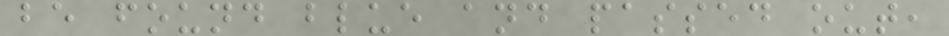be found blue and passed out,
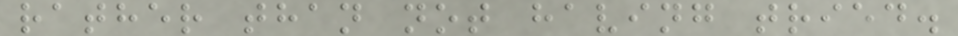rather than not having tried.
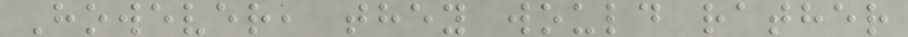However, they would rather
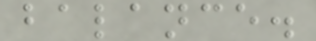balance.
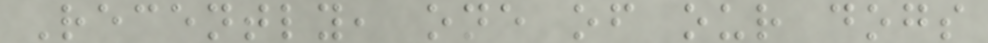Recently, one of our dogs
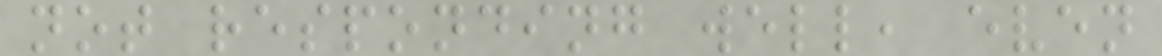not responding well, even
